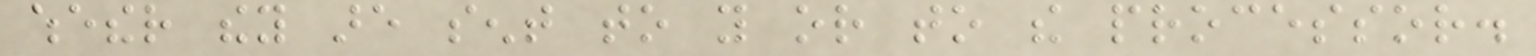whether they are sent to you or to the processor.
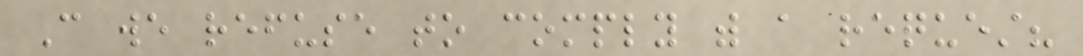Can we refuse to comply with a request?
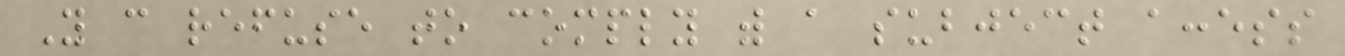You can refuse to comply with a subject access
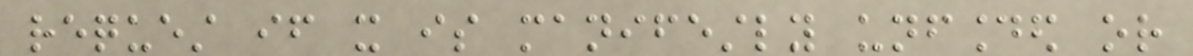request if it is manifestly unfounded or
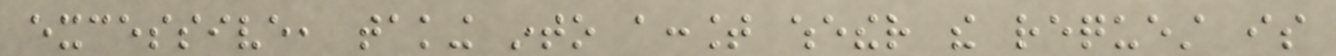excessive, taking into account whether the request is
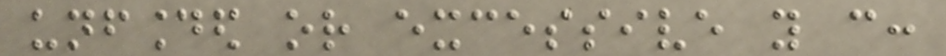unfounded or excessive you can:
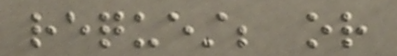request; or
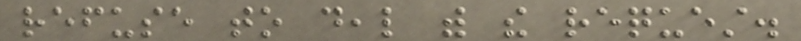refuse to deal with the request.
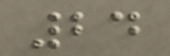24
